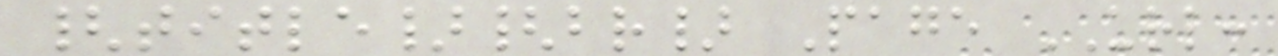{title}{br} Page URL:
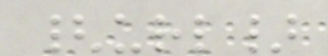{url}
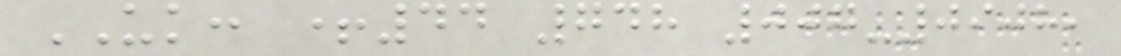UK: +44 748 007-0908,
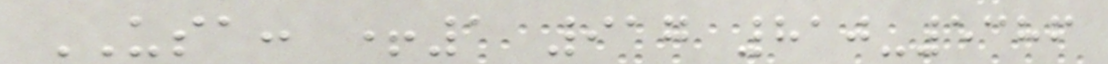USA: +1 917 810-5386
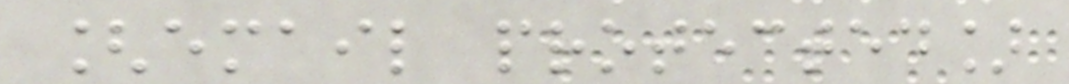[email protected]
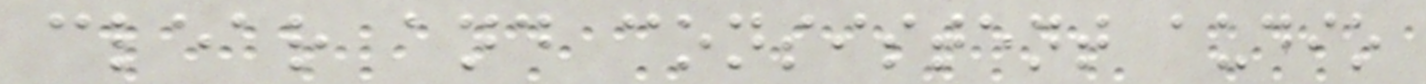clear and consistent audio
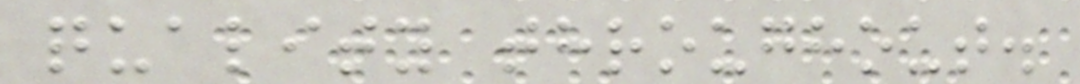quality throughout.
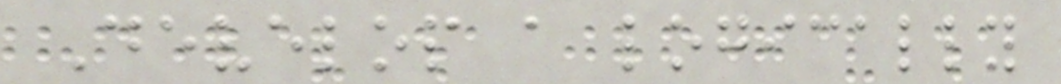Develop a logically
